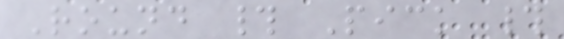Round # Pick #
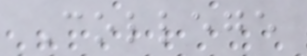College
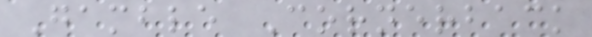Gamble Cornerback
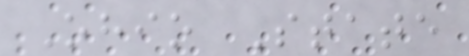Ohio State
